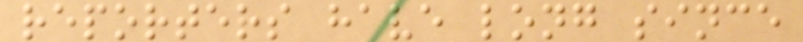reporters have long since
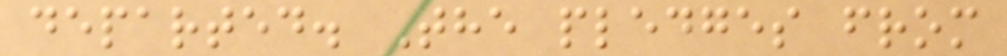departed. The pledges from
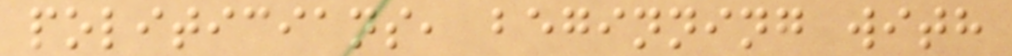politicians, beginning with
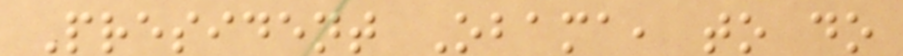President Obama, to do
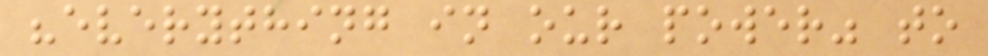"everything in our power" to
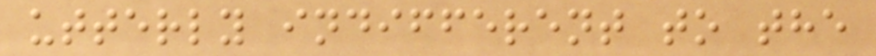utterly indifferent to the
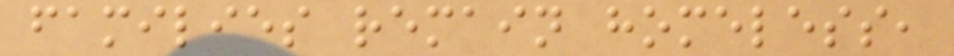families remain homeless,
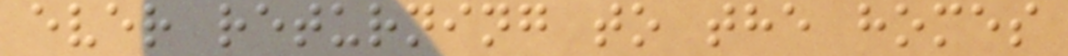ever returning to the homes
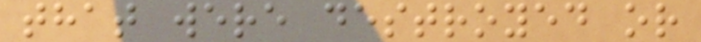that were destroyed or
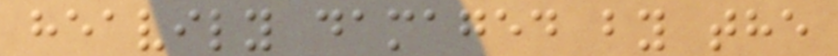heavily damaged by the
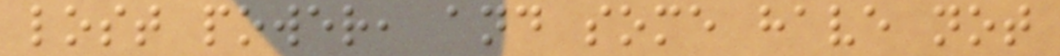lost power, and some have not
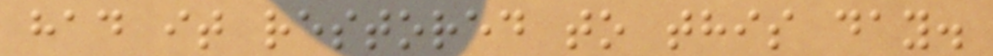had it restored to this day.
